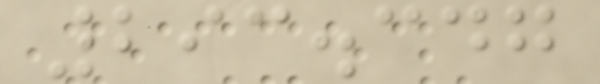293.347
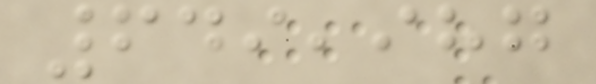649,987
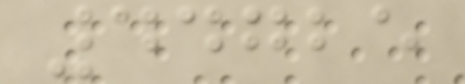44725
